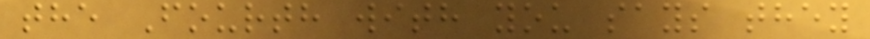the Fourth with you says they
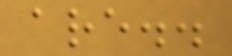are..
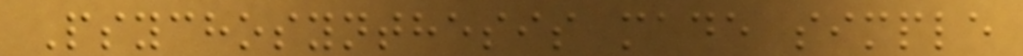Psychosynthesis made simple
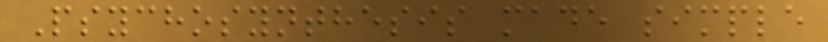Psychosynthesis made simple
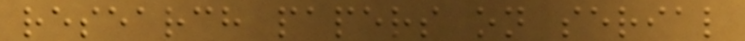research papers on serial
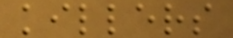killers
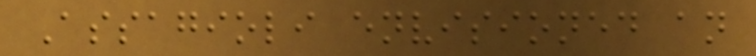Assagioli envisioned an
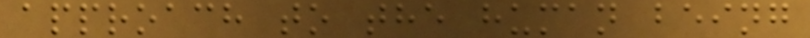approach to the human being
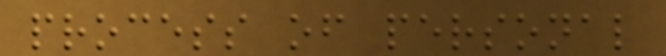process of personal
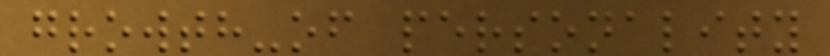growth-of personality
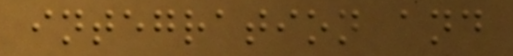integration and
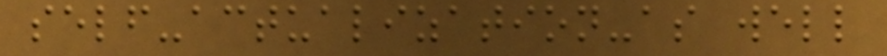self-actualization-as well
